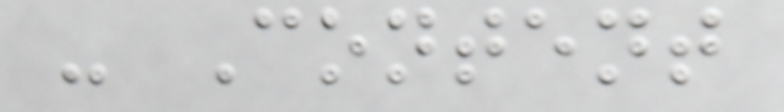- Content
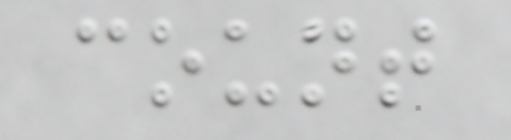count
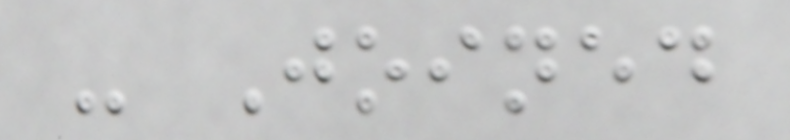- Joined
